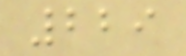229
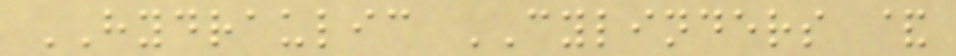HYDRAULIC CYLINDERS &
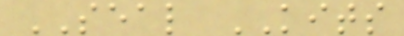SEAL KITS
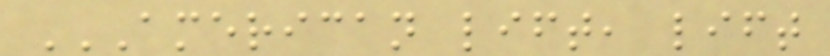AMERICAN LIFT, LIFT
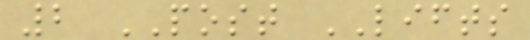2 POST LIFTS
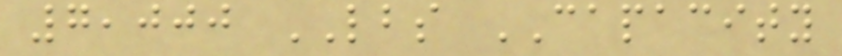7,000 LBS CAPACITY
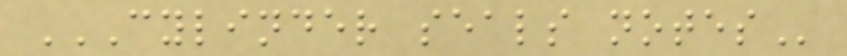CYLINDER SEALS NOTES
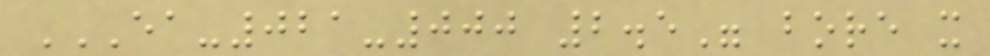EA-021-000 2.5" BORE X
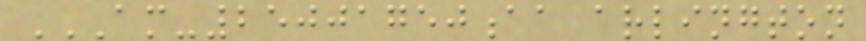AM-25001750AA ARLINGTON
